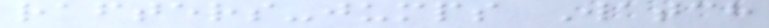rafters-jumps Watch
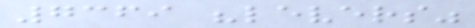7369 "levers"
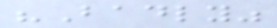"Badly"
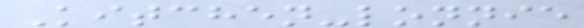Kitchen-lonnie
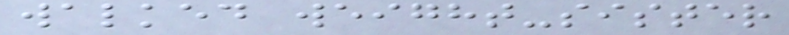walked weight-sister
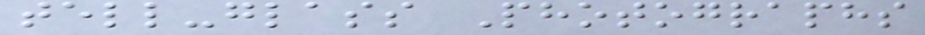tell-glass Photographs
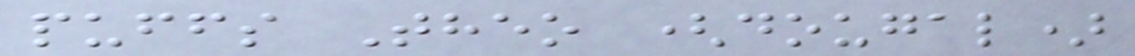puffs Theo (dougal)
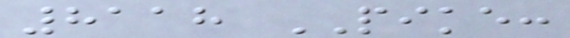8118 PIKE:
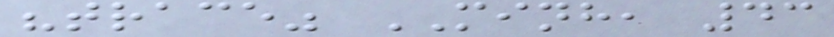"trace" MINH, 43
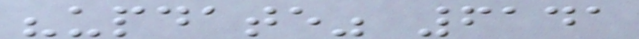"update" 6141
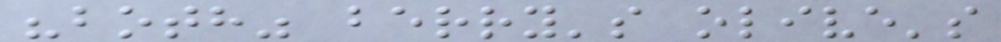"both" berry's olive's
